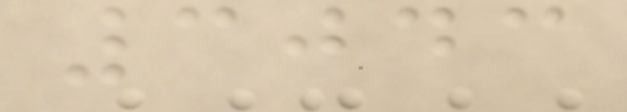3043
